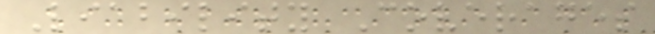Liability Coverages
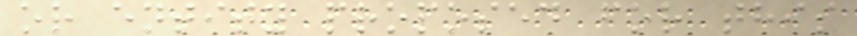or entity proposed for this
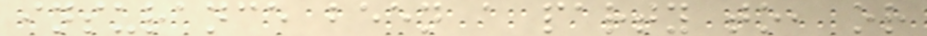insurance been a party to, or
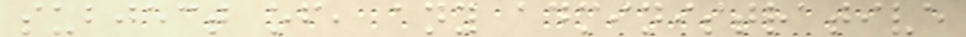subject of, any administrative
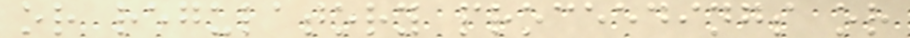or regulatory proceedings or
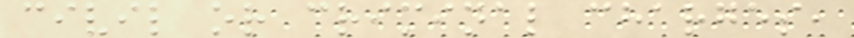civil or criminal charges,
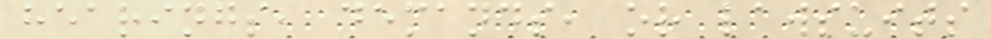hearings, demands, or lawsuits
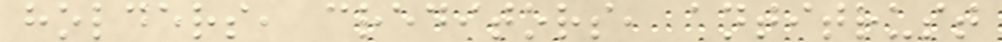holders, creditors, antitrust
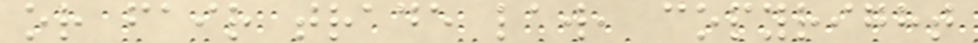or fair trade law, copyright
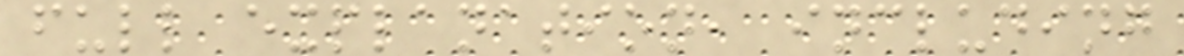full explanation, including
